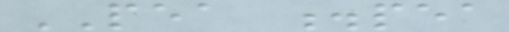PEA .pea
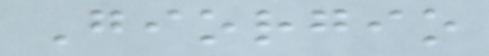Giorgio
